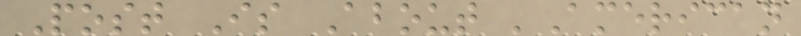Post Is About 'American
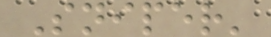Sniper'
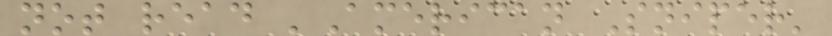not read 'American Sniper'
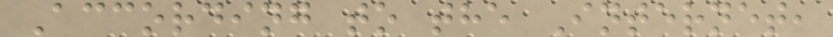According to the Internet,
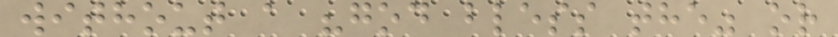without a "god bless the" or
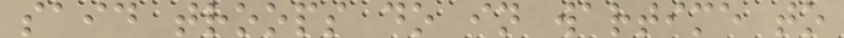said troops do in wartime to
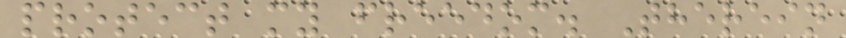protect my freedom. Therein
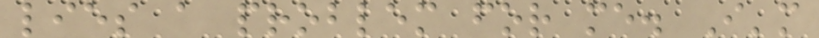lies a problem for me. I'm
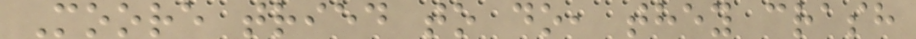Moore tried to do, they crash
